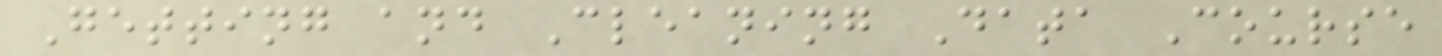Getting and Cleaning Data Course
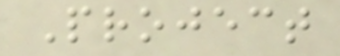Project
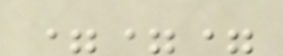===
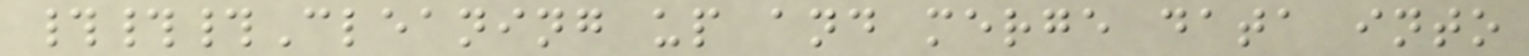###Cleaning up and merge data into
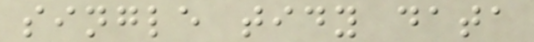single tidy data
